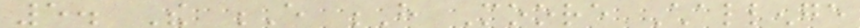5. The E H Moore Challenge
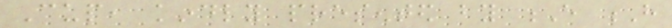Cup, kindly presented by E H
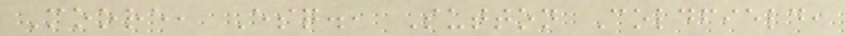Moore, Esq., Sutton Coldfield,
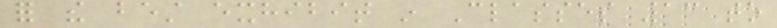for the best exhibit in Classes 13 to
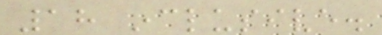18 inclusive.
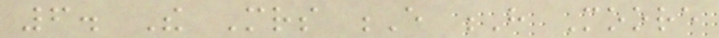6. The Mrs E H Moore
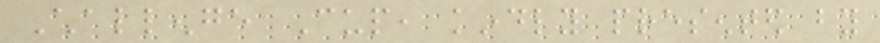Challenge Cup, kindly presented by
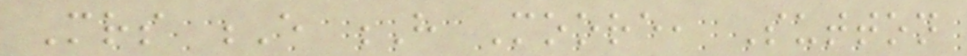Mrs E H Moore, Sutton
